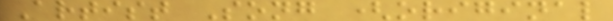Artist Song (original
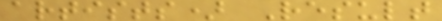artists) Result
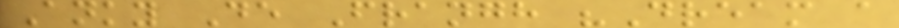Anky De Frangh "Dream a
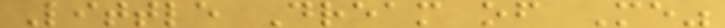Little Dream of Me"
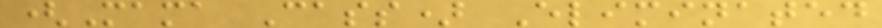(Mama Cass) Eliminated
